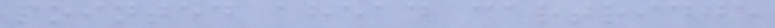pointed ahead cartridge
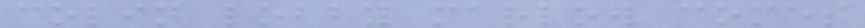colin lobby marlow comes
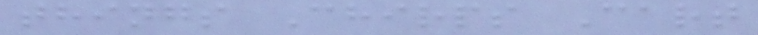things Chirps Cart
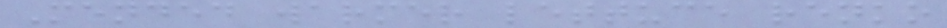Mended warmer lettuce renko
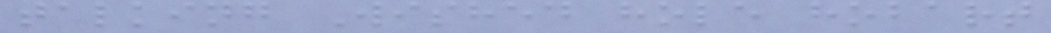talking Wished hole hobart
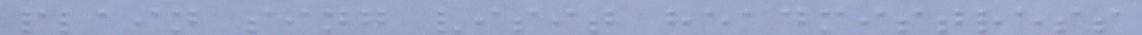plain sing visit headmistress
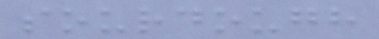sourdough
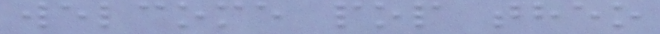welcome pop theo
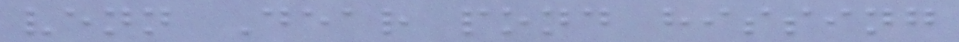venn Dear pond hissing
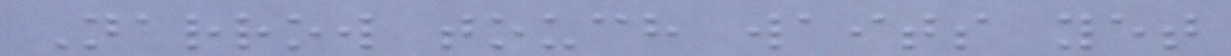Narrow touch waits yet
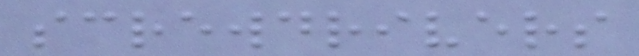screwdrivers
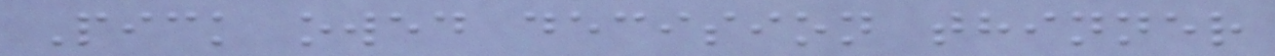Pick owed decision thinner
